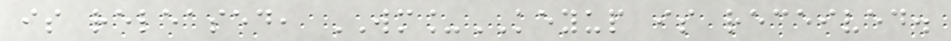is released, WM_KEYUP is received.
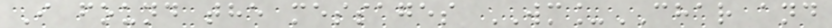I found the messages WM_CHAR and
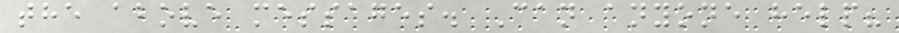the above messages. Can anyone help?
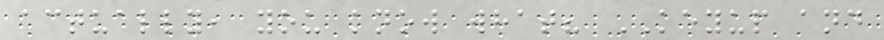actually, you know what? KEYUP and
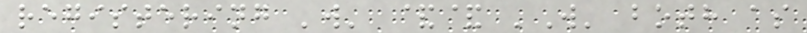registering 'w' && 'W' both as
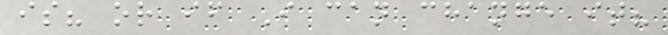is? or if I can change it?
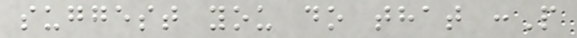suggest you do that :P
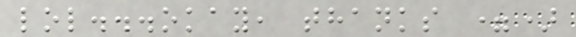lol...okay, thanks =)
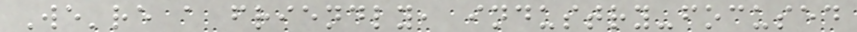We're a friendly, industry-focused
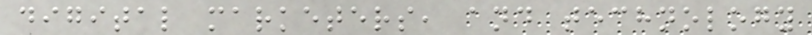digital marketers, and technology
